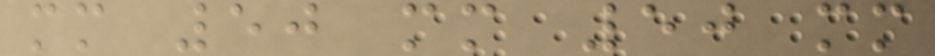mm 50 mm 50 mm
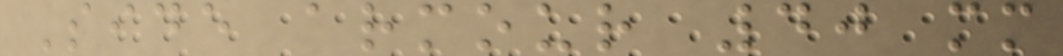Side armour 40 mm
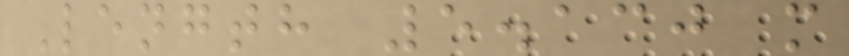Length 5.130 m
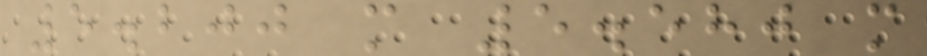5.200 m 5.580 m
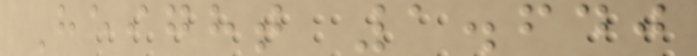Height 1.640
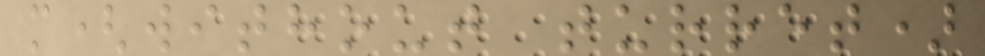m(without turret)
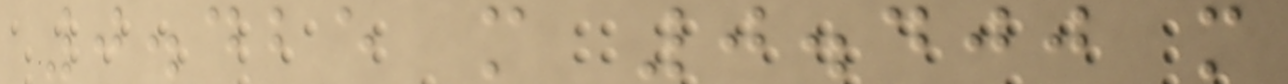0.425 m 0.400 m
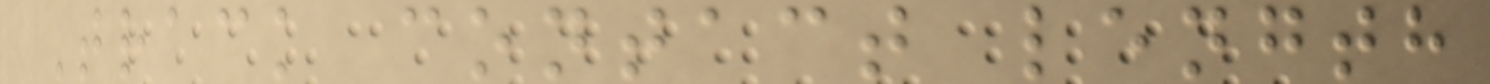Track contact length
